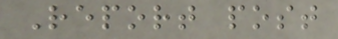Report post
